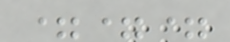===
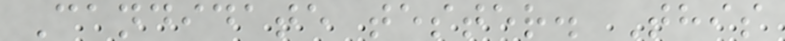Candidate tester. This
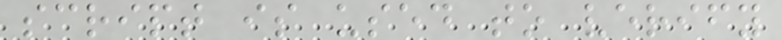script is used to verify
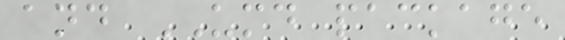and UMD package
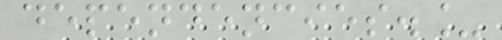dependencies._
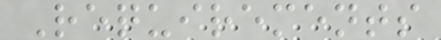Requirements
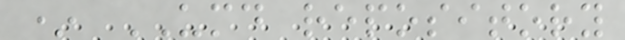* UMD repository
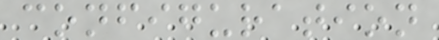configuration
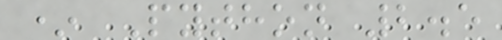* Python 2.5
